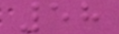58
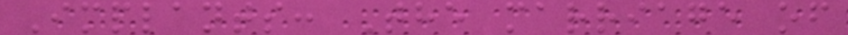Implants: The marriage of
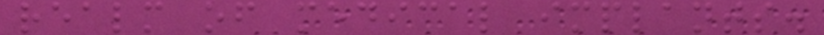realm of medical implants.
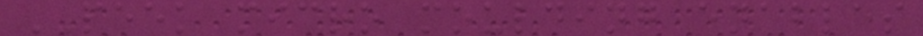PEEK micro moulding enables
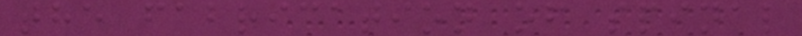the fabrication of spinal
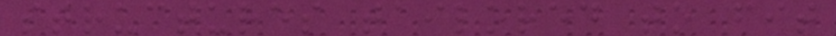structures tailored to fit
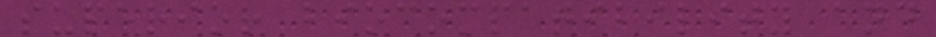superior biocompatibility and
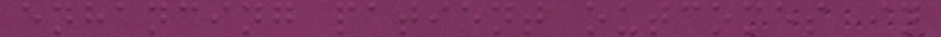enhancing patient outcomes in
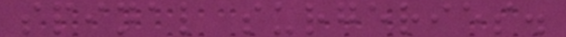spinal surgeries.
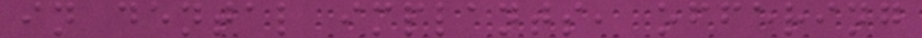in dental implants, offering
